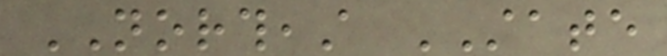NORTHEAST STATE
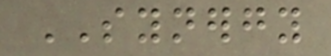SYNERGY
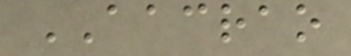AACRAO
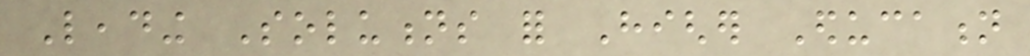Leading Solutions for Higher Education
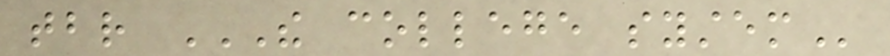tbr THE COLLEGE SYSTEM
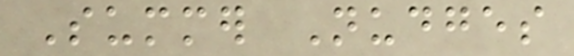Summer Nudges
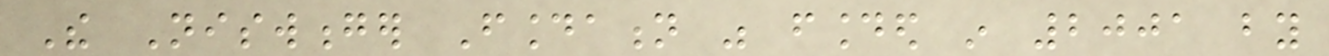The Niswonger Foundation was founded in 2001 by
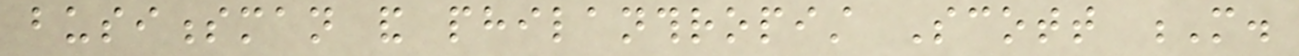businessman and philanthropist Scott M.
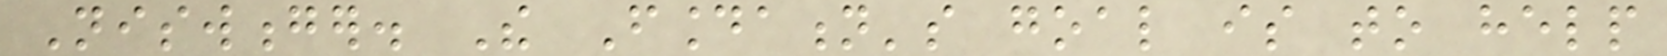Niswonger. The Foundation's goal is to help
